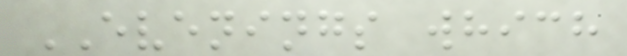EVENINGS which
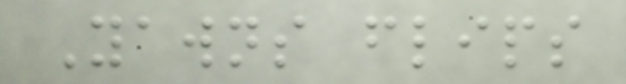Yawns flips
